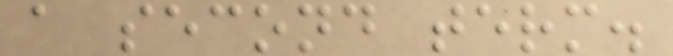a second term.
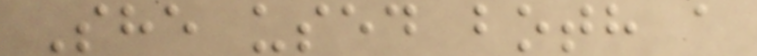She used both a
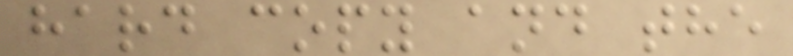hard copy and the
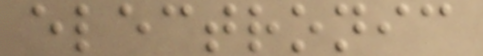electronic
